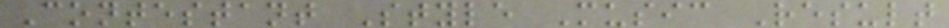Contestant Style Music Result
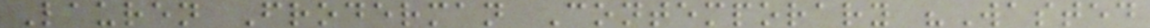Lauren Froderman Contemporary "Wasted
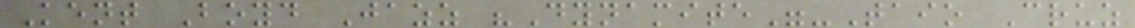Kent Boyd Jazz "Dynamite"-Taio Cruz
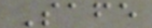Safe
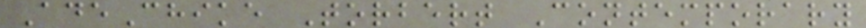AdeChike Torbert Contemporary
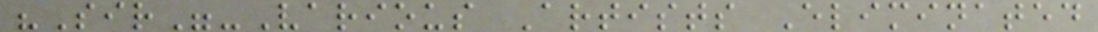"Sir"-Various Artists Eliminated
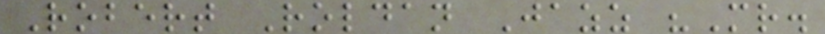Robert Roldan Jazz "Mr.
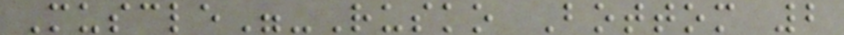Muscle"-Rusko Bottom 2
